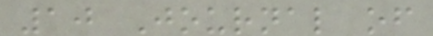10 Journal of
